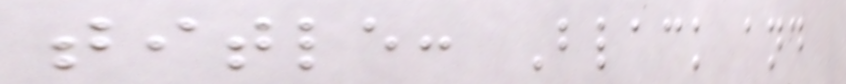title: Black and
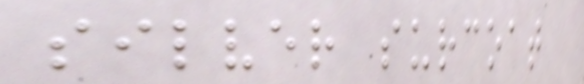silver surcoat
